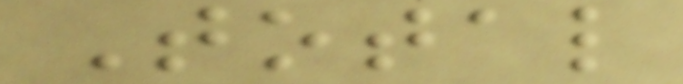Total
